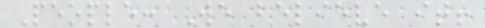People: We believe it!
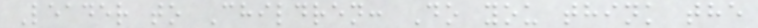Leader to Children: Do you think the
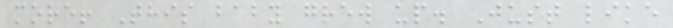more! This baby grew up. Just like
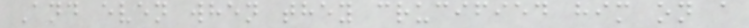And even when they crucified him on a
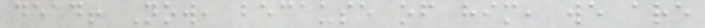dead! Now, because of him, we are
